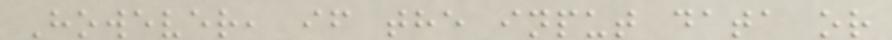However, if the input data or
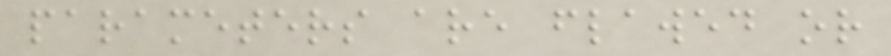parameters are flawed or
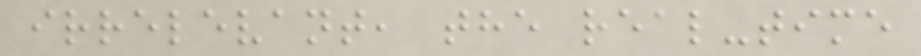irrelevant, the real-time
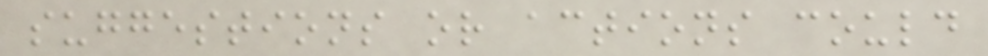suggestions or actions could
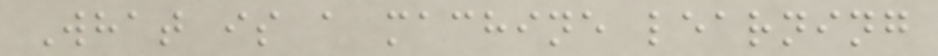What is a machine learning
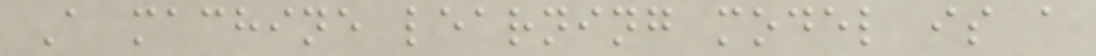A machine learning model is a
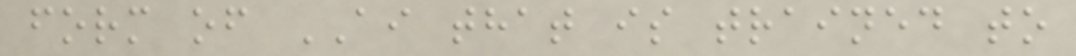form of AI that is trained to
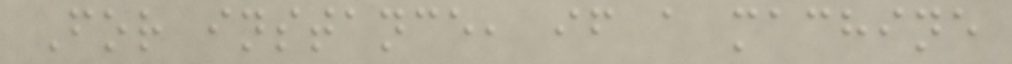For instance, if a machine
